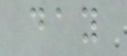day
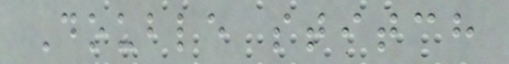Double stitch
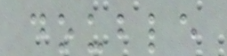double
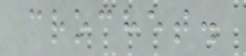crochet.
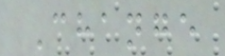Change
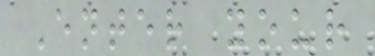Enter your
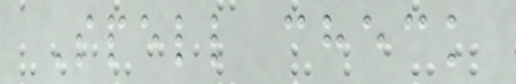Spell check
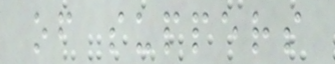of suppers
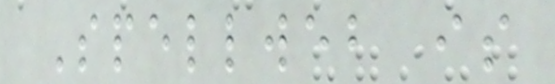Spellweb is
